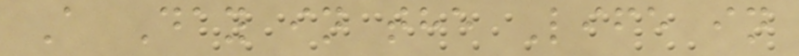A Day in the Life in
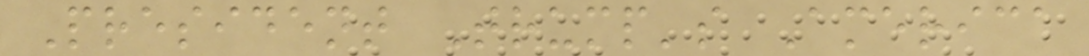President Trump's America
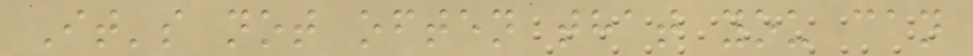It's not often that you can
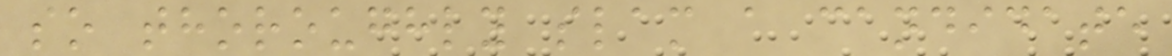so thoroughly slam a candidate
